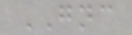GNC
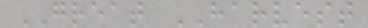GREAT HARVEST
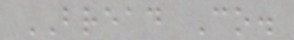BREAD Co.
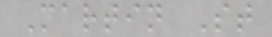Martin St
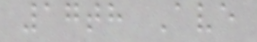17th Ave
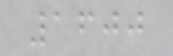1600
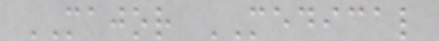MAJOR MEDICAL
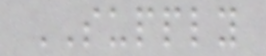SUPPLY
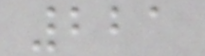221
